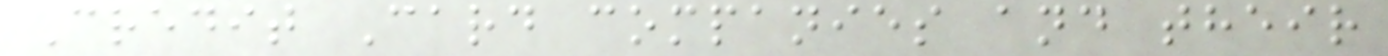Credit Card companies and their
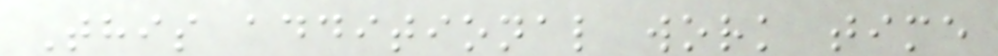This additional work time
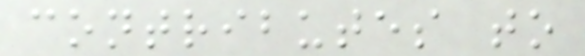contributes to
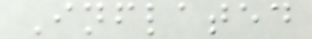Inflated
